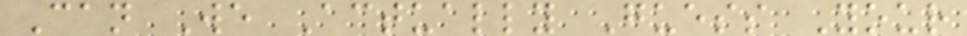Can We Actually Guess Your
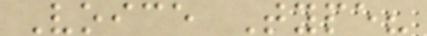Voice Type?
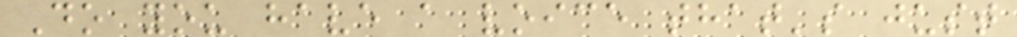Do you have a voice that's just
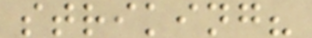striking?
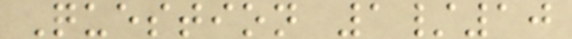Question 1/10
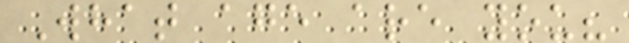What age are you?
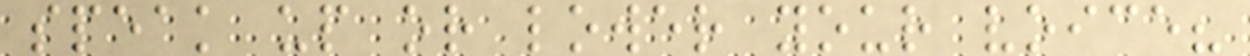speak up or lower your voice?
